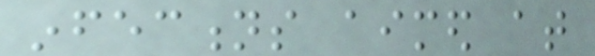infections aimed at
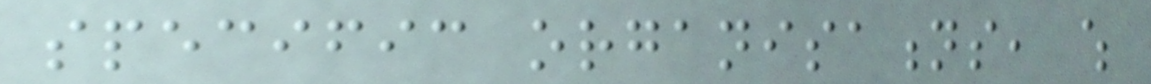specific organisations, which
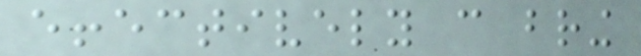effectively can bring
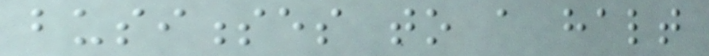businesses to a halt
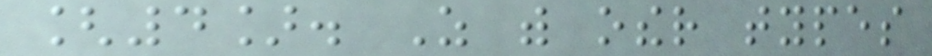[4]. As with other types
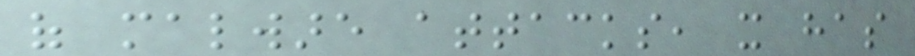of malware attacks, it has
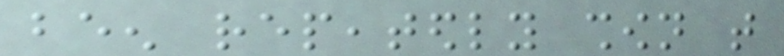been repeatedly shown that
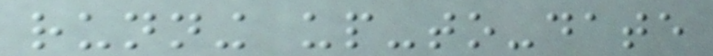running up-to-date
